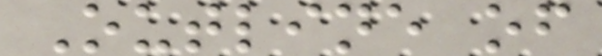Outline of
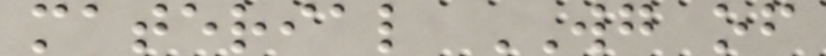material WG of
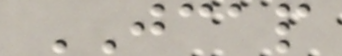JCAP
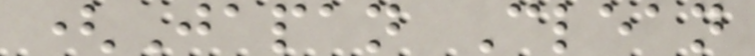(Japan Clean
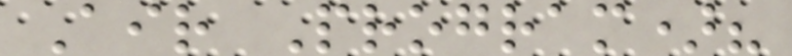Air Program)?
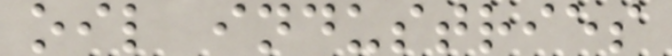oil industries
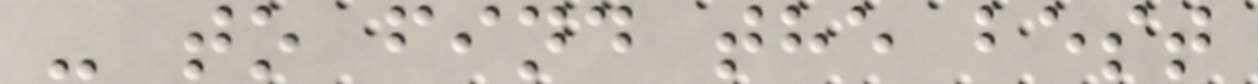- to find the best
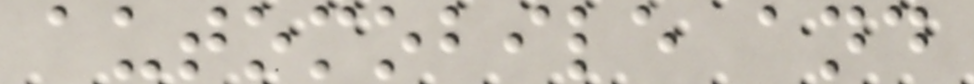automobile and
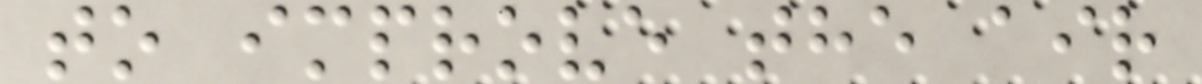to improve the air
